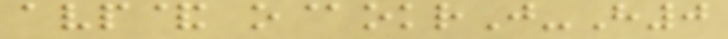avp& o@okrJ-H0
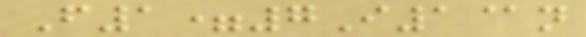F1=7I1@n
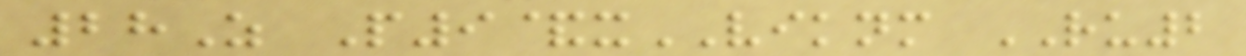28Z P9&xVIKNM RU2
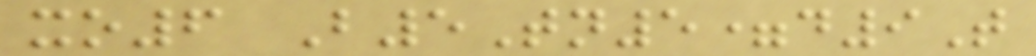xo6 B5Tn5=d9T
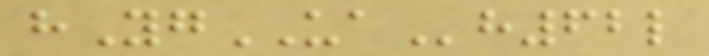hYgUAh62l
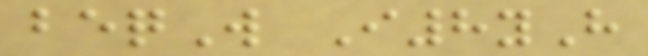beqW I8yH
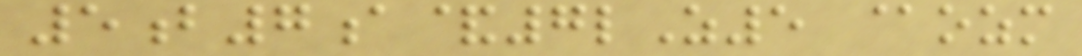5b7a&7lZ5 @ozm
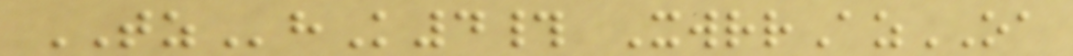TZhK4# XwrrAzOA
